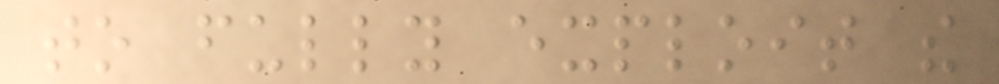to fully exploit the
